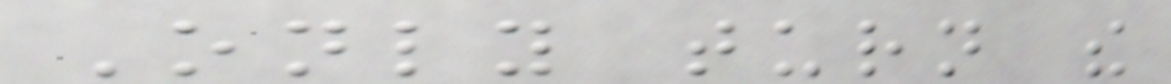Only turn the
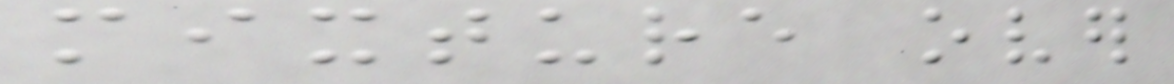mixture over
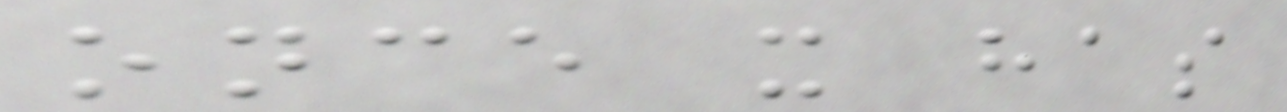once it has
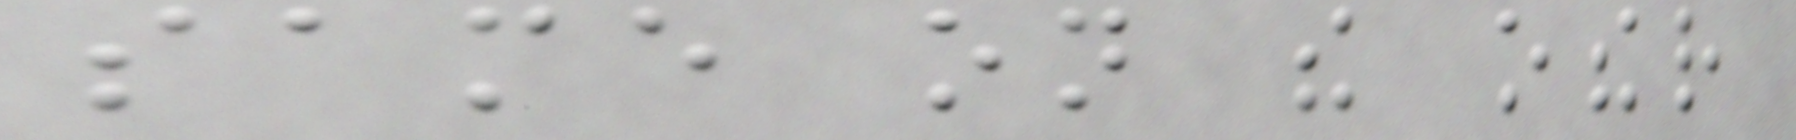same on the other
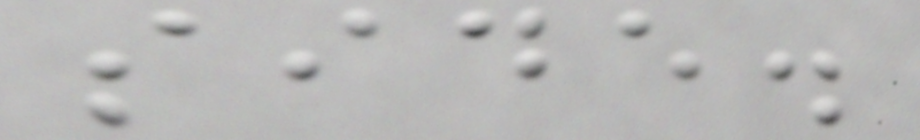side.
